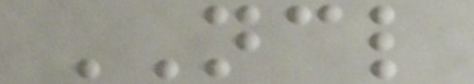NCL
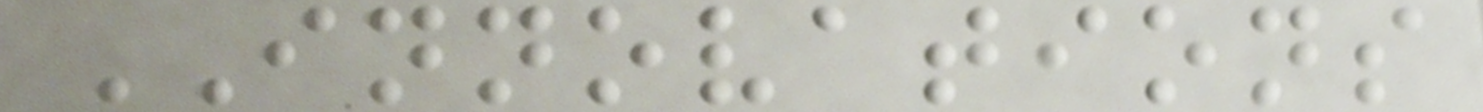INNOVATIONS
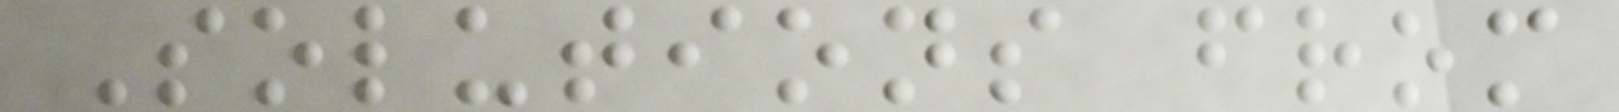Solutions from
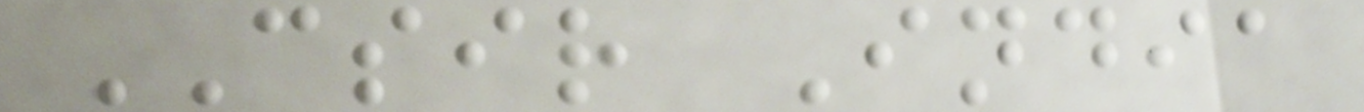CSIR India
